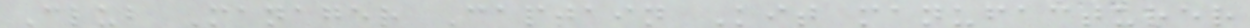Club Manager Captain Kit manufacturer
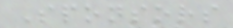Sponsors
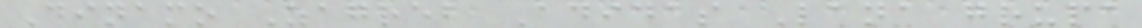Dinamo Zagreb Adidas Lana grupa
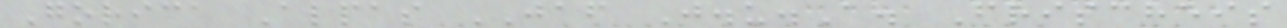Gorica Alpas JAF J.u.A. Frischeis
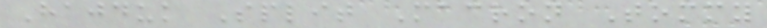Hajduk Split Macron Tommy
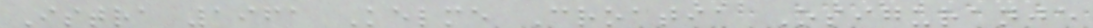Istra 1961 Kelme Croatia Osiguranje
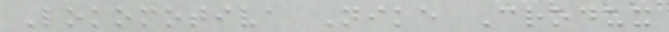Lokomotiva Nike Crodux
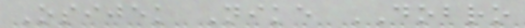Osijek Nike DOBRO
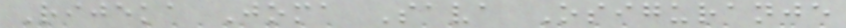Rijeka Joma Sava Osiguranje
